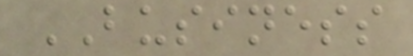BUSINESS
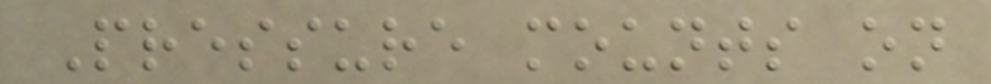Pressure mounts on
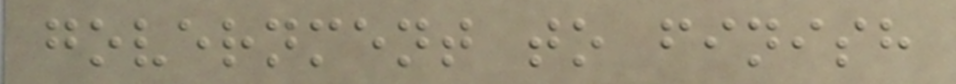government to finish
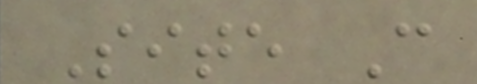Site C
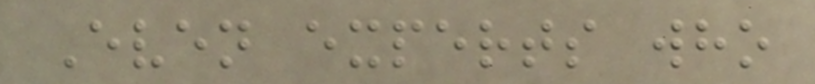Even experts who
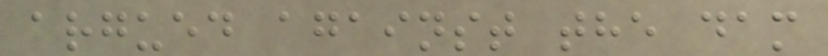argued against the dam
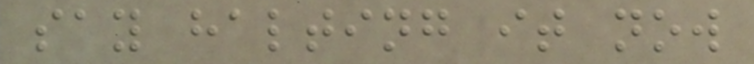say halting it now
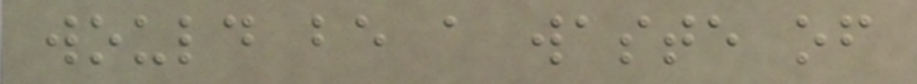would be a waste of
